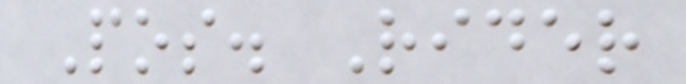Pos. Rider
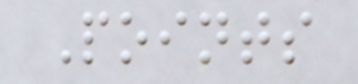Points
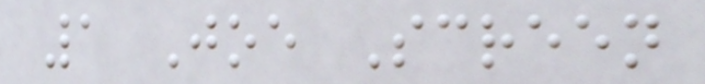1 Joe Screen
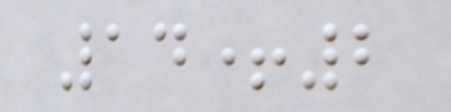14+2
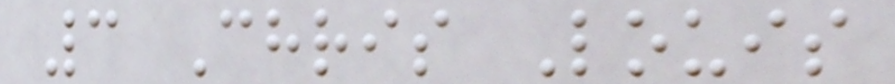3 Chris Louis
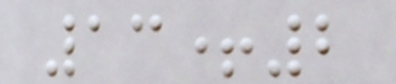13+2
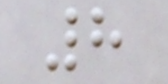8
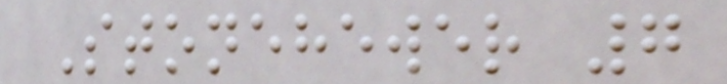Stonehewer 7
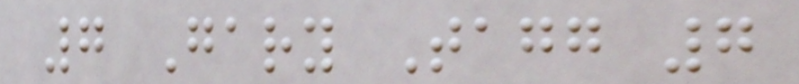7 Gary Tagg 7
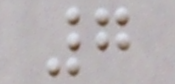7
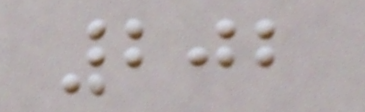202
